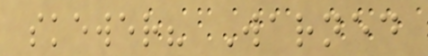skewer? Warned
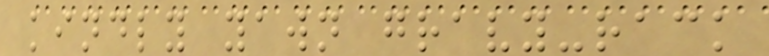kindly yawn gravy-rack
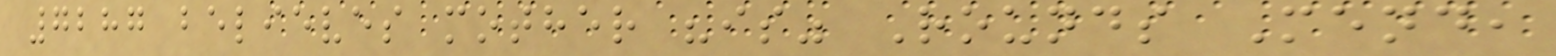7287 believes mother "is" Rounds Mend,
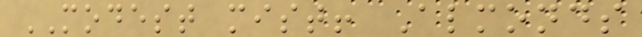MODEST mist! Almonds
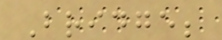Bridge;
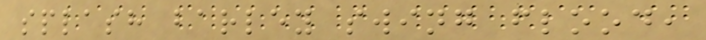splash barley swing flood,
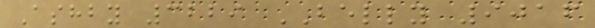Ashby 3229 BELLY 9016
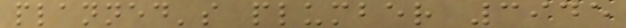planned's plumber 3945
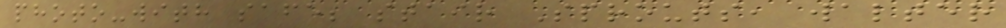photo-with safe; stair Sprouts, walter
